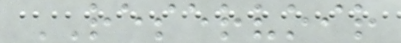RESERVOIR
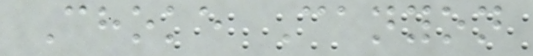Choke Canyon
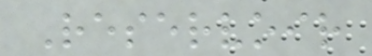Reservoir
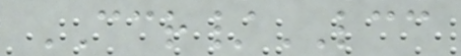CCR/LCC
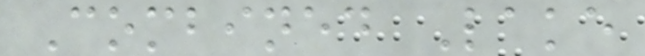Combined Lake
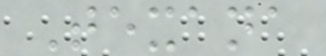Texana
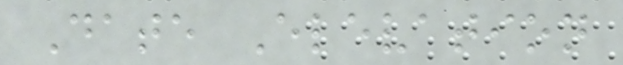Date Elevation
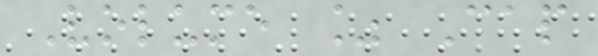Volume % Cap
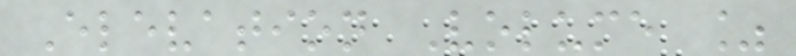Elevation Volume %
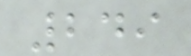249
